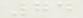74
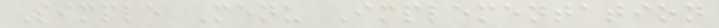Simple Menu Implementation
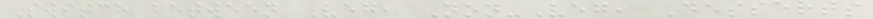Switch between Veg, Non-Veg, Desserts
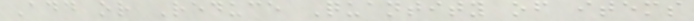Add or Reduce Quantity of items
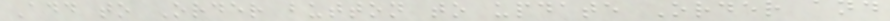Add to Order button to update Order and
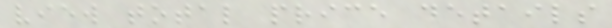view total price details
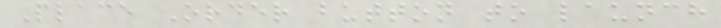Place Order button to launch
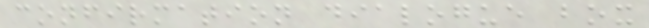confirmation dialogue box
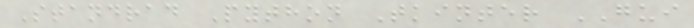Standrad Python Tkinter GUI
